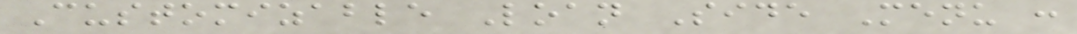Customizable Loan Side Menu :
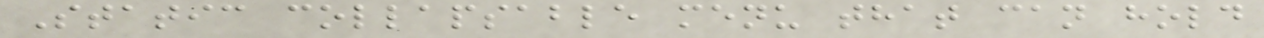Static collapsable menu that can hold
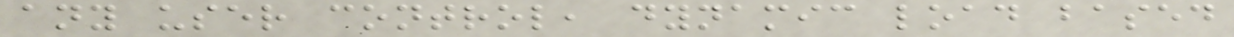any user control, dynamic load based
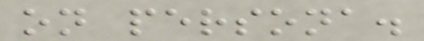on persona.
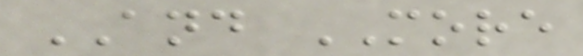AND MORE
